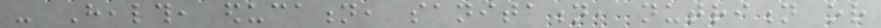- Health, education, sanitation, nutrition or
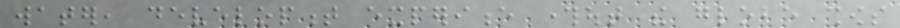water, development experience throughout the globe shows
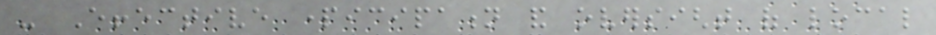- Effective participation and oversight of local
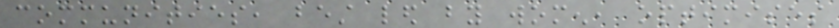communities, best led by women, optimises
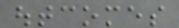outcomes
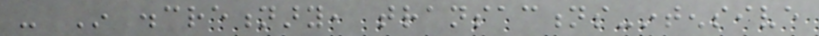- In discretionary, transactions-intensive
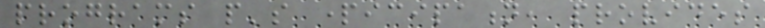programs people's participation, provides
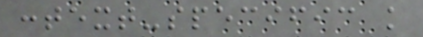context-specific knowledge
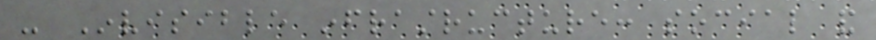- Invisible infrastructure: social and
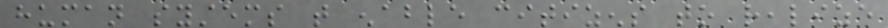human systems that enable citizens to realize
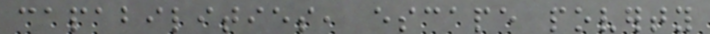capabilities, escape poverty
